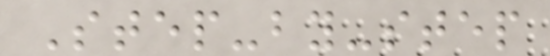Step-by-step
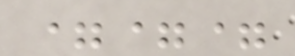===
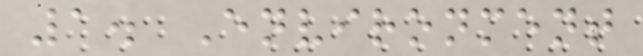1. Environment
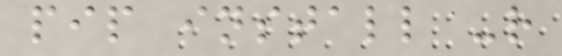pip install -r
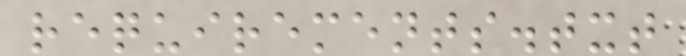requirements.txt
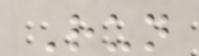Run
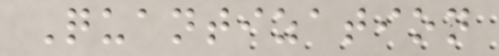Quantization
